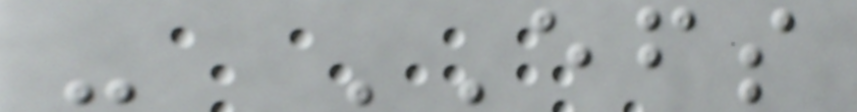- EFS
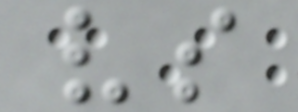vs
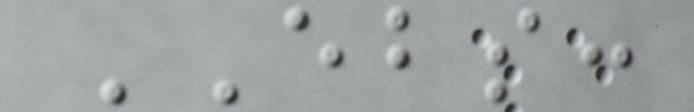EBS:
